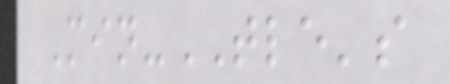Min-TLE's
